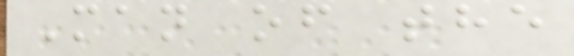Man of the
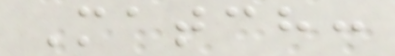Match:
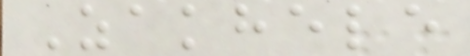Zakhele
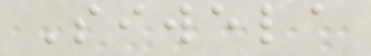Siwela
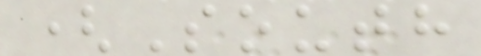(South
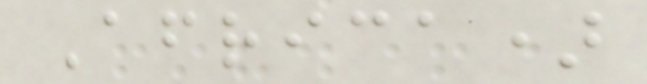Africa)
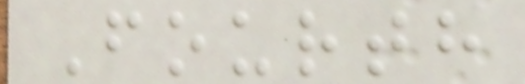Fourth
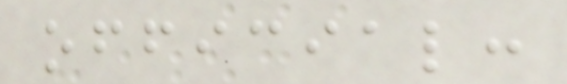official:
